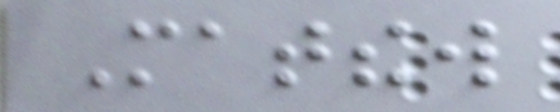Matthew
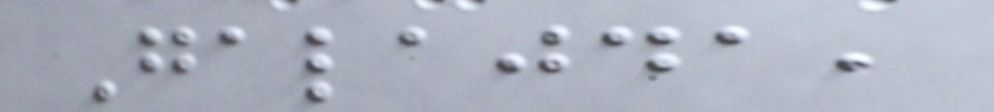Galajda,
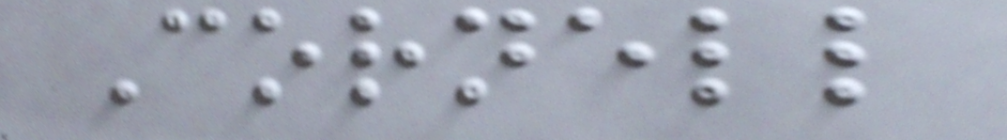Cornell
